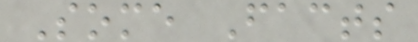Some Facts
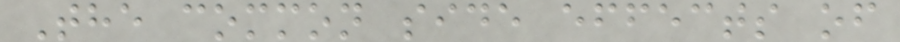The common side effects of
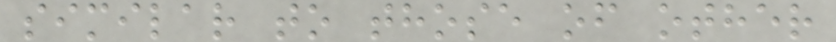similar to those of other
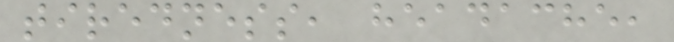tiredness, headache,
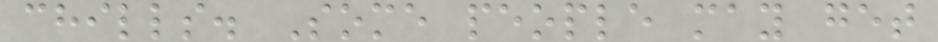chills. Some people may get
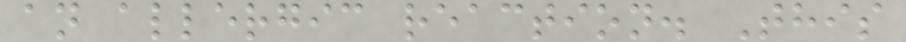an allergic reaction. This
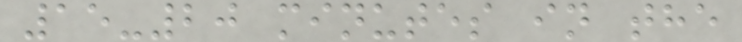15-20 minutes in the
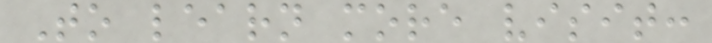To learn more visit:
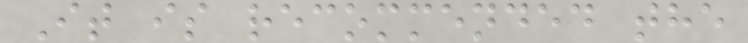It is recommended the
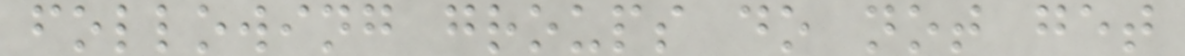following groups do not get
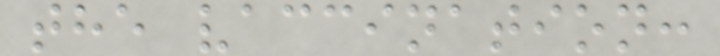the vaccination:
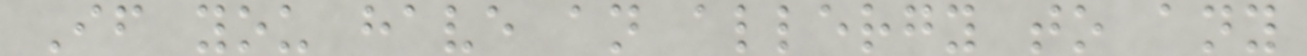If you have an allergy to any
